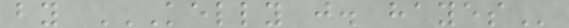by KELLY J. HAYES
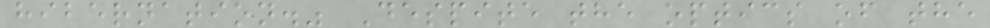hibernation." Despite the optics of the
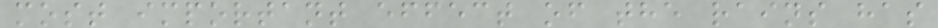most important effect of the rains has
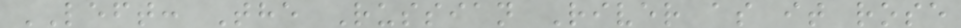LEFT: The Russian River as it rose
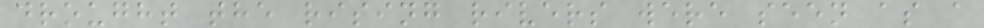drought the rising rivers were seen as a
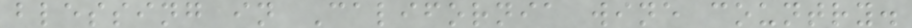blessing in California wine country.
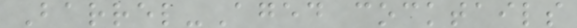Barrel-Aged cocktails
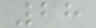28
